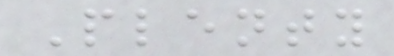Plenty
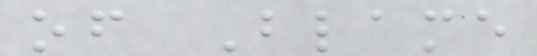of Blame
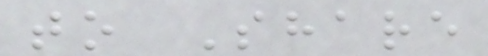to Share
